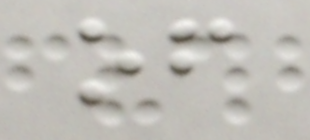of
